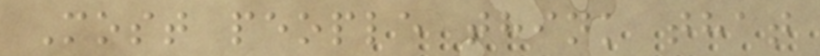Most people think that
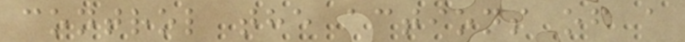control the actions of a
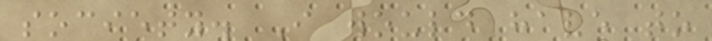society. I would have to
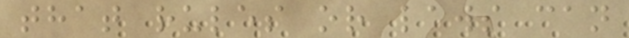that rules or laws can
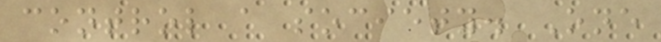control a society. One
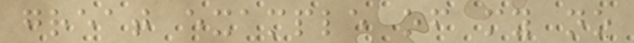great example of my no
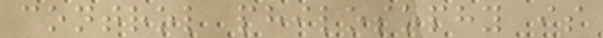control philosophy is
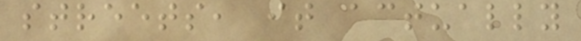streets, it actually
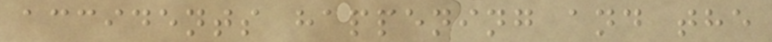accidents happening and the
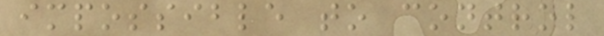impossible to control
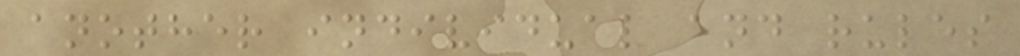another individual and rules
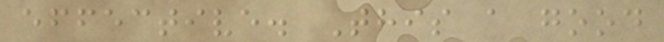effective. This a good
